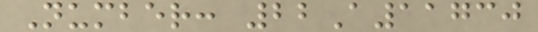Number: 22A11730
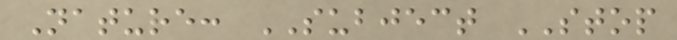Nature: SUBJECT STOP
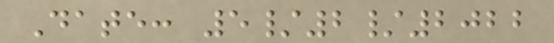Date: 5/2/2022
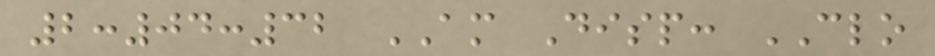2:04:32 AM Disp: CLO
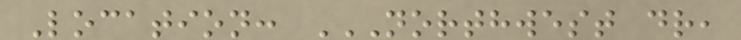Location: NORTHWEST DR,
